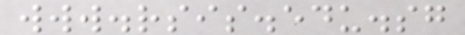www.rsis.edu.sg
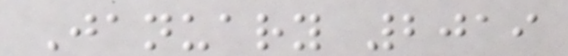January 2019
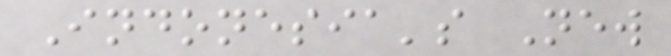Indonesia's New
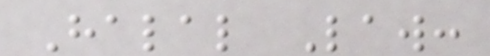Halal Law:
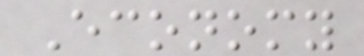Economy
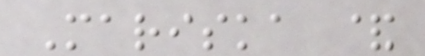Mariska &
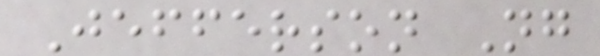Jefferson Ng
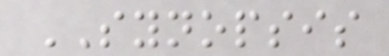SYNOPSIS
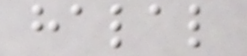halal
